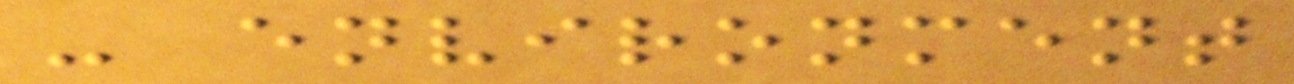- environment
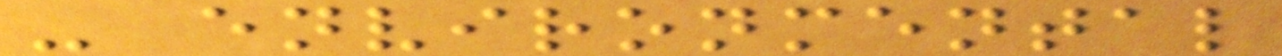- environmental
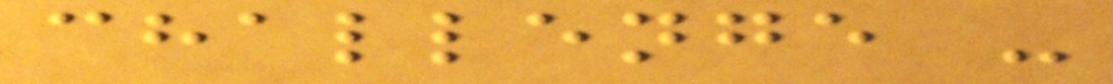challenge -
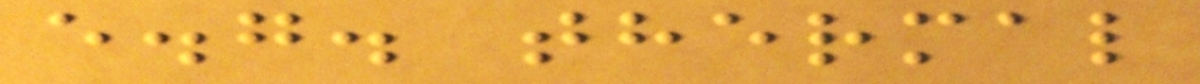e.g. thermal
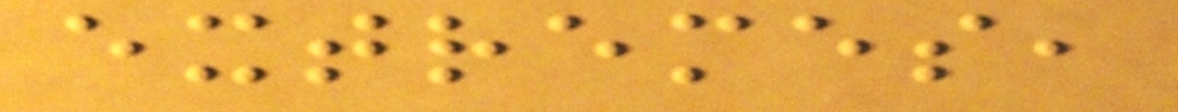extremes,
